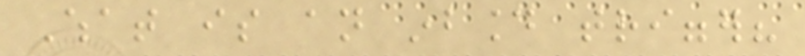What is an inbound trigger?
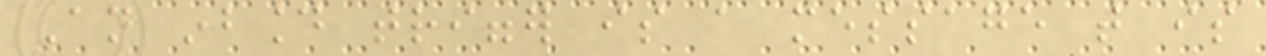An inbound trigger is a message that is
